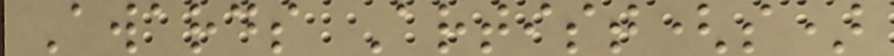Awards Artist(s)
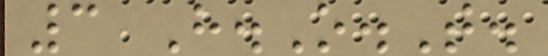3 H.O.T.
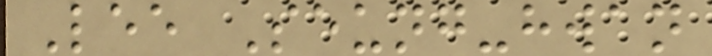Lee Seung-hwan
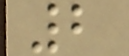2
